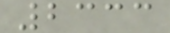2333
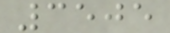3505
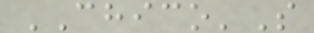CHICO'S
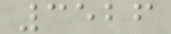3526
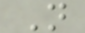N
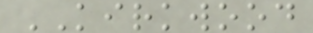KIRKWOOD
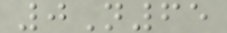0N65
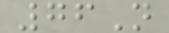76N
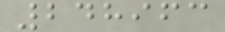248963
